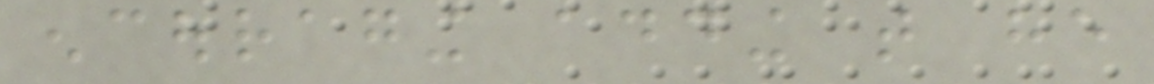encouraging adding that he
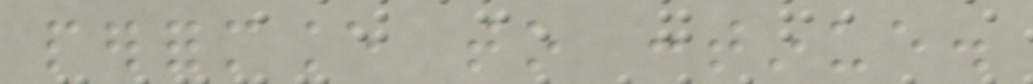performance to continue.
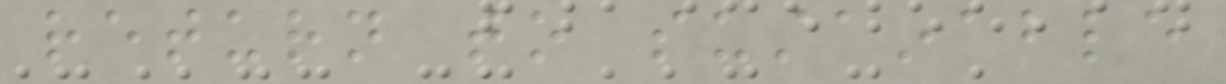return to sustainable
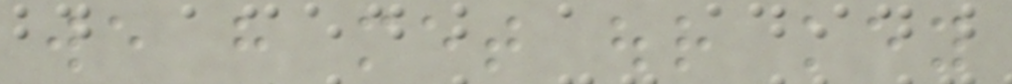we have met our key
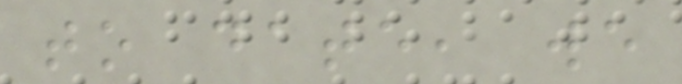to date, we
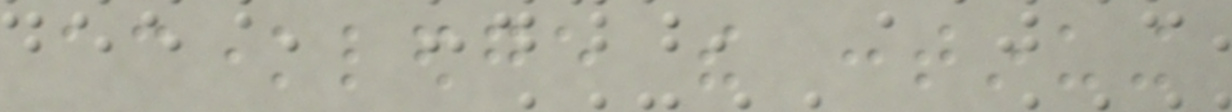acknowledge the continuing
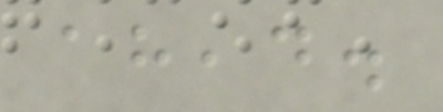ahead.
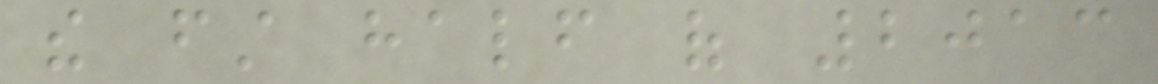the first half of 2013
